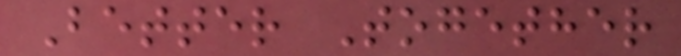Better Together
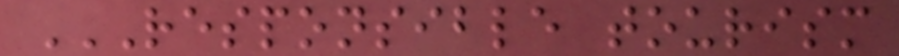RESPONSIBLE TOURISM
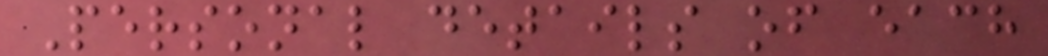Personal details of each
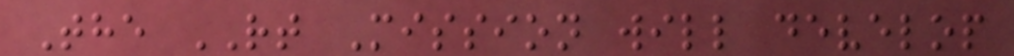The RT Mission will develop
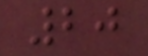20
